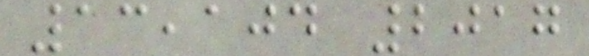13,104 2017
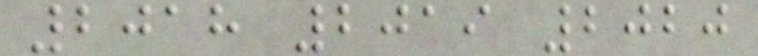2018 2019 2020
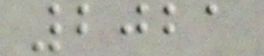2021
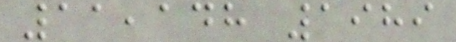11,148 1989
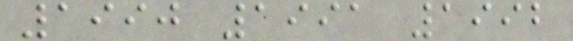1990 1991 1992
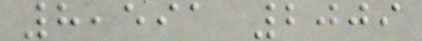8,591 2009
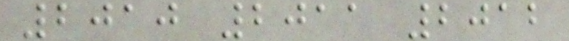2010 2011 2012
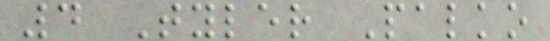4 Tyler Palko
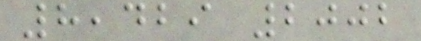8,429 2002
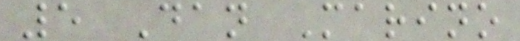5 Dan Marino
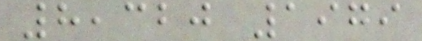8,320 1979
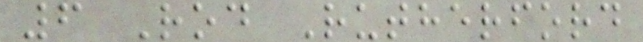6 Rod Rutherford
